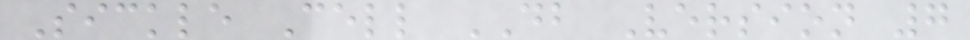Sickle Cell DB Version 7
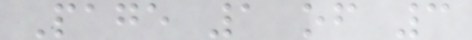Page 1 of 3
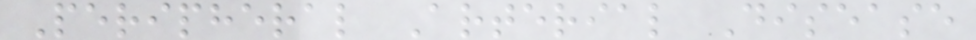Peripheral Arterial Disease
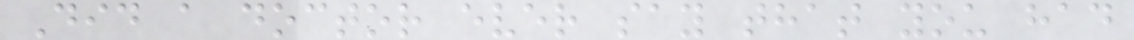Did a doctor ever say that you had
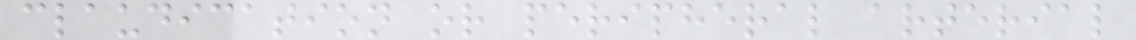claudication or peripheral arterial
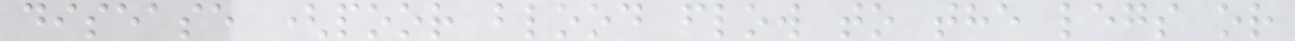disease (poor blood flow to the legs or
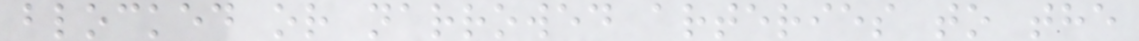blocked or narrowed arteries to the
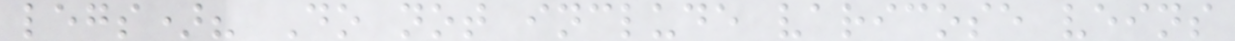legs)? Do not include varicose veins
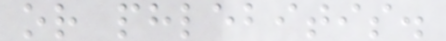or phlebitis.
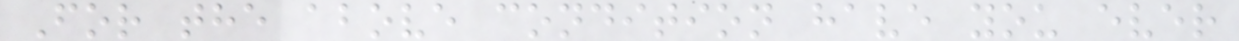For the above condition have you ever
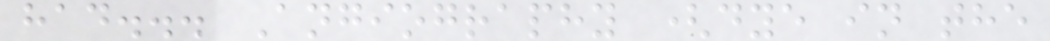had... Angiography (dye in the
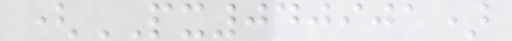(PX040901)
